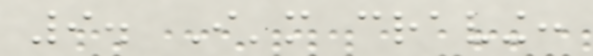9. I'm craving:
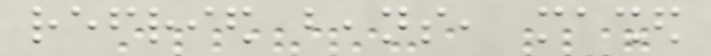refried beans, mashed
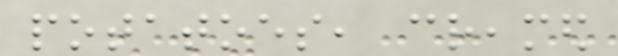potatoes, creamed
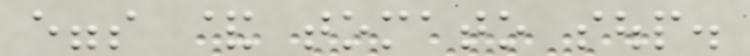eggs & tomato soup.
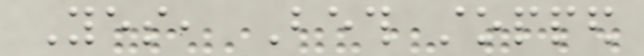Yes, Beth stopped
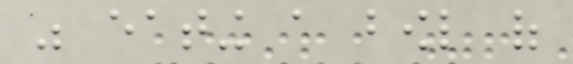was eating a bowl of
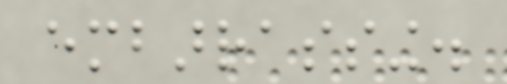embarrassing.
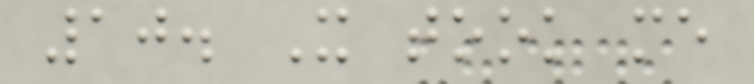10. It took me
